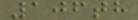106th
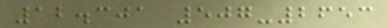12.301 507-2653
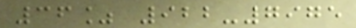36% 922-7975
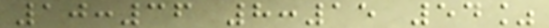10:36 8:15 54%
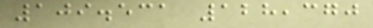109.531 128,370
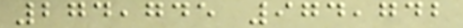274,745 974,742
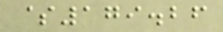$179.26
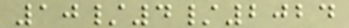10/4/2024
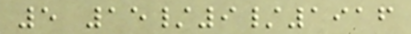5 15/9/1916
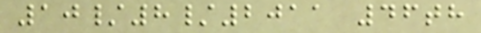10/8/2011 46th
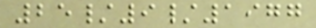25/9/1977
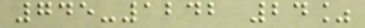745-1242 24%
